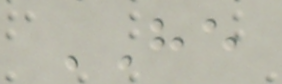HE
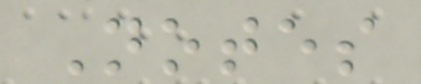Notes
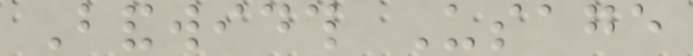Bandwidth Usage
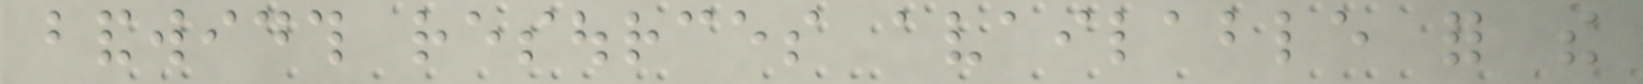bandwidth resources available for the
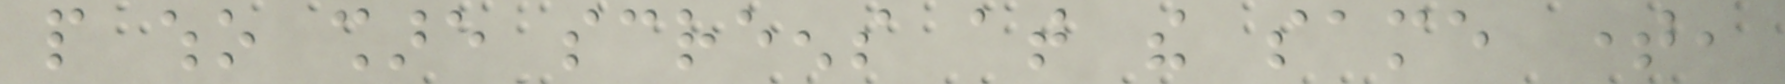people who share screens at the same time,
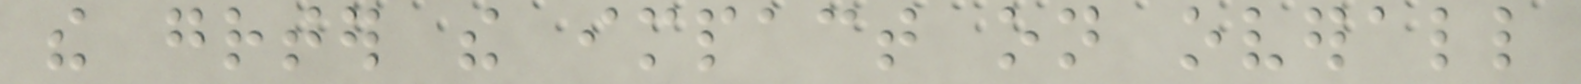the greater the impact on overall
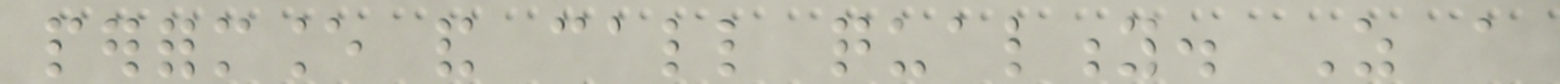performance and call quality. As a
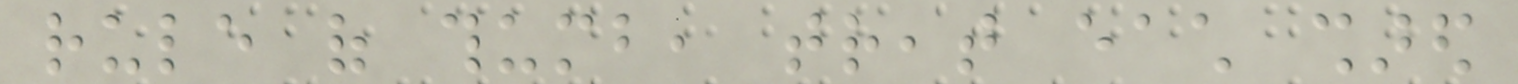rule of thumb, treat each shared
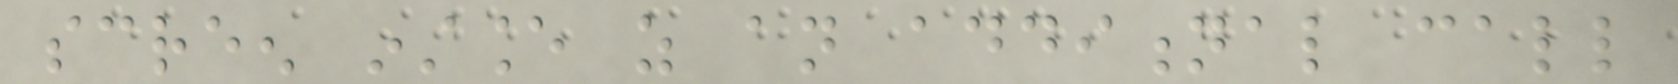screen instance as an additional call
